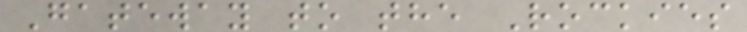Gateway to the Rockies
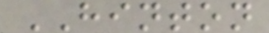HINTON
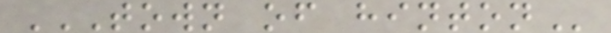TOWN OF HINTON
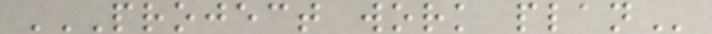PROJECT WORK PLAN
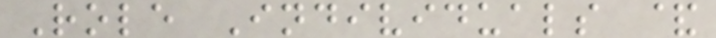Role Individuals &
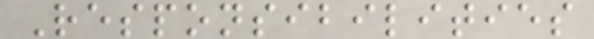Responsibilities
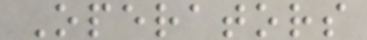Operators
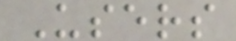Users
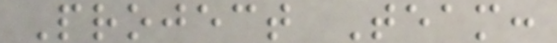Project Team:
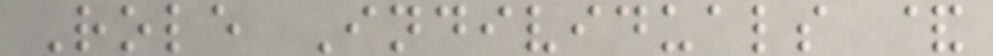Role Individuals &
